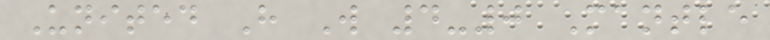United H W 4-0 Mantle
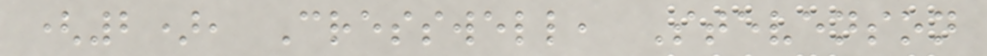(2), Cresswell, Stevenson
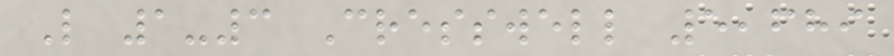L 1-3 Cresswell 5,689
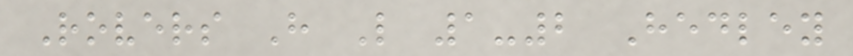Rovers H L 1-2 Hedley
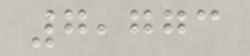7,773
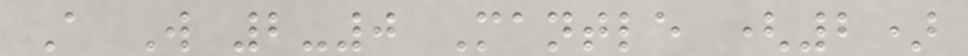A W 2-0 Mantle (2)
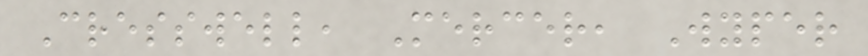Cresswell, Mercer, Wyper
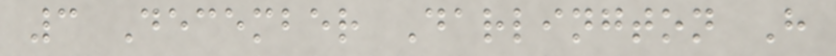3 December Darlington H
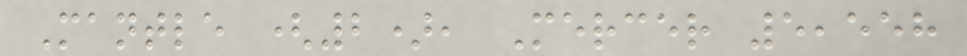Mantle (2), Mercer 5,558
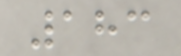183
